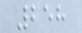258
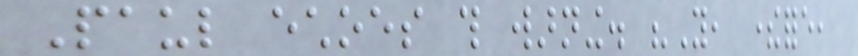Paul echoes this warning. "You, therefore,
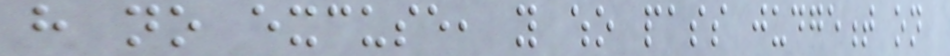have no excuse, you who pass judgement on
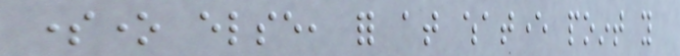someone else, for at whatever point you
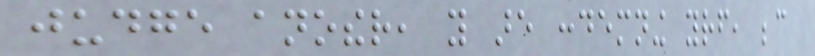judge another, you are condemning yourself, because
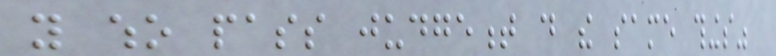you who pass judgement do the same things"
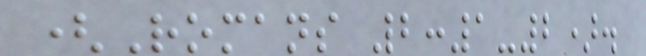(Romans 2:1-2).
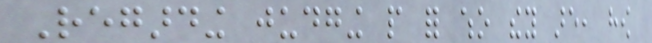Regarding judging people for who they are, how
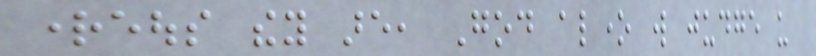righteous they are, God alone will judge us
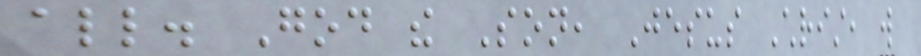all. God the Son, Jesus Christ, will
